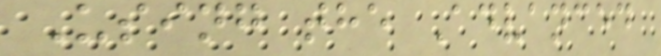Using the Advanced
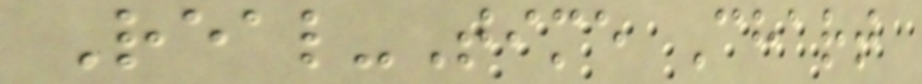Real-Time Chart
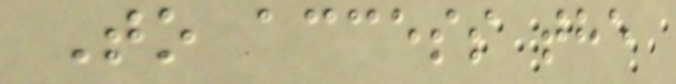To access the
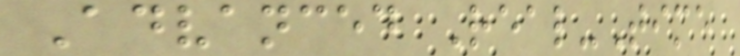Advanced Real-Time
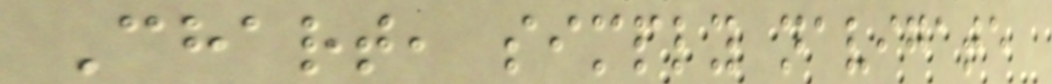Chart, simply navigate
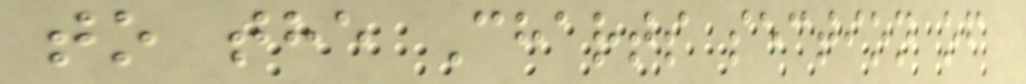to the Charts section of
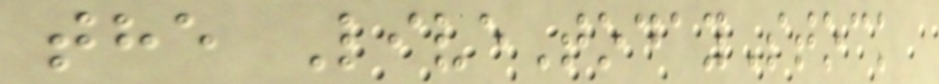the LiveTodayStock
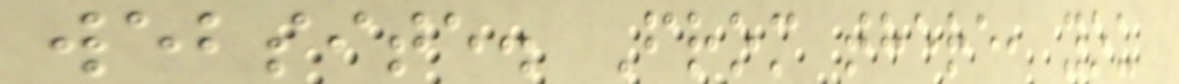website. From there, you
